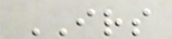IRS
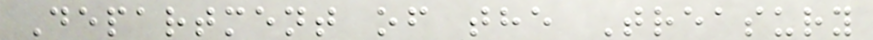Department of the Treasury
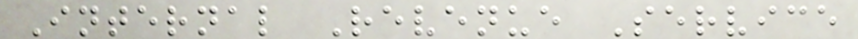Internal Revenue Service
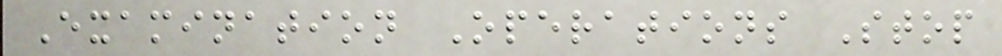Examination Operations Stop
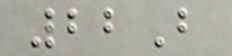22B
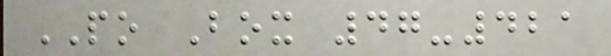PO Box 47-421
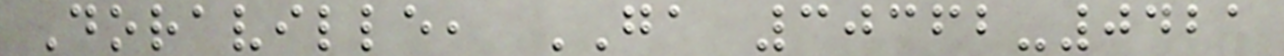Doraville, GA 30362-0421
